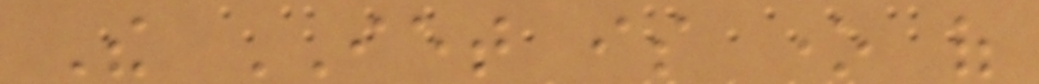The IET is one of
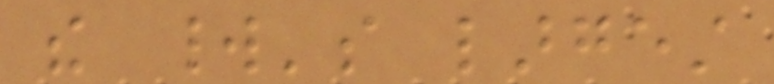the world's largest
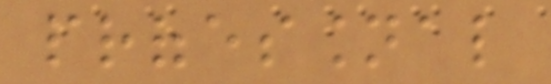professional
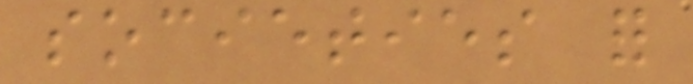societies for
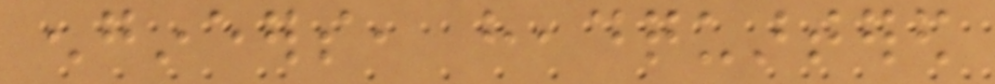engineers, headquartered
